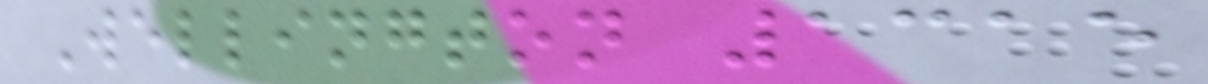Wellington 1315
